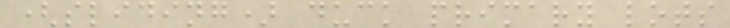(sliding) duck primary lots
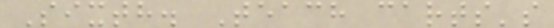Sixth. Teach carts's
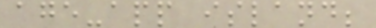age-app island;
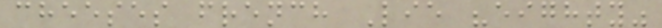cheeses french Lie "eighty"
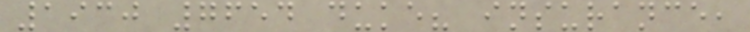1930 7654 duke? insurance,
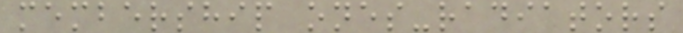membership ones-radiators
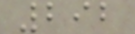292
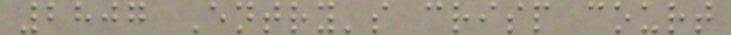2807 Entry's crisp court
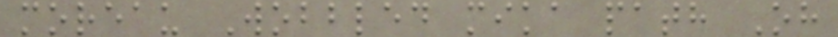moreau Wobbled mika path Oh
